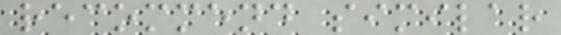recommend similar
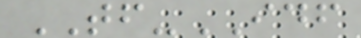TF-IDF
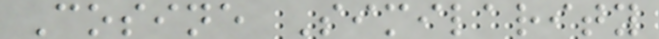Cosine Similarity
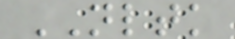NLTK
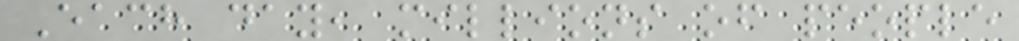Each day, millions of people
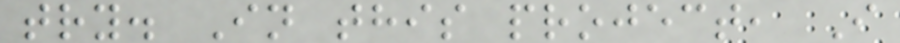try. In this project, I
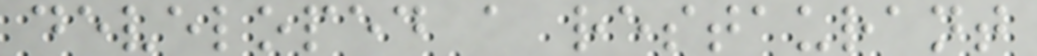developed a restaurant
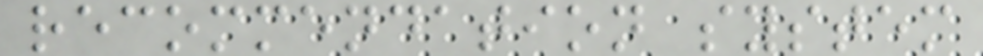recommendation system
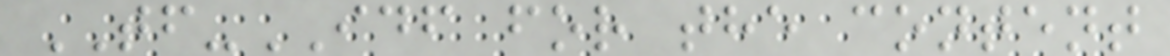TF-IDF for the content
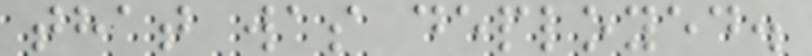that was deployed.
